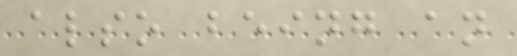also being an
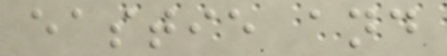eastie and
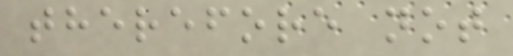therefore not
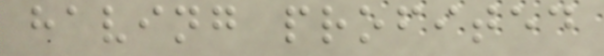having profited
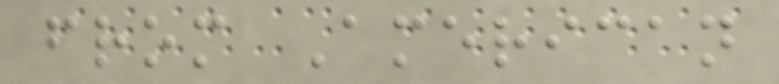from American
